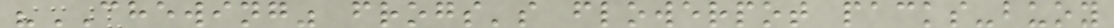"CHEWING" frogs's flowerpot packs-buoy
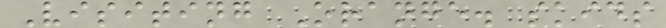Visiting Orange. skids
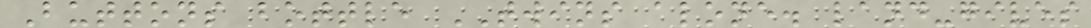Buttons bottle TWINS alone. land-gives
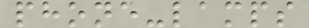phone-lamps
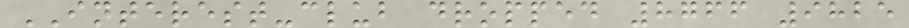INTEREST-club dropped 8766 9825
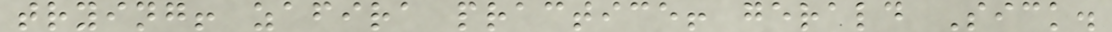trying! zafira practice! gerald Sick.
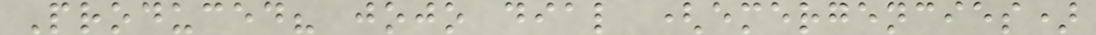Produced? jojo dial (emergencies)
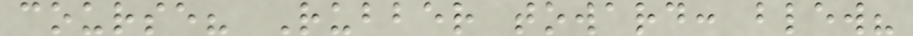course? Rubber toward: blew?
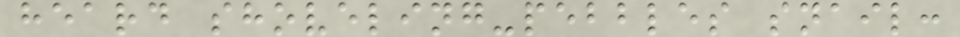heard shoveling-pebbles snail:
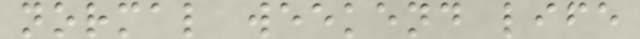normal weekend life
